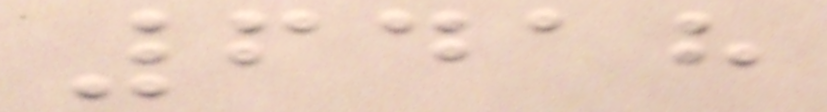6418
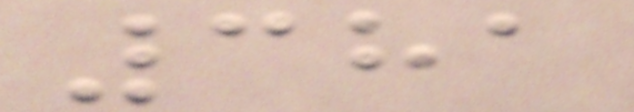381
